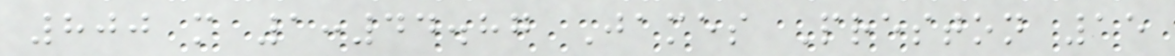800 m 1:44.87 James Preston 15
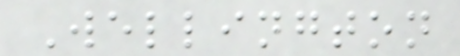Wellington
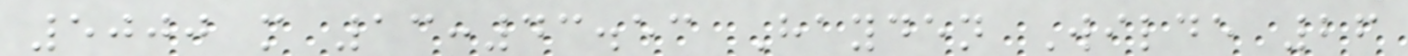5000 m 13:43.53 Hayden Wilde 26
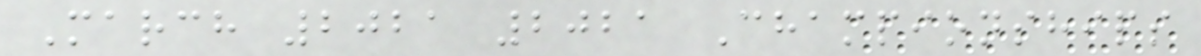March 2021 2021 Championships
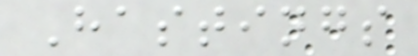Hastings
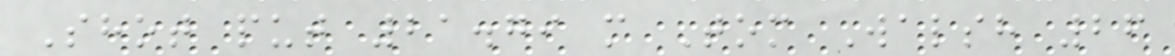Shot put 21.79 m Tom Walsh 26
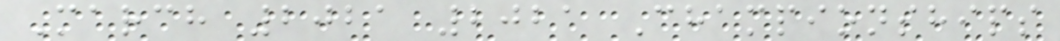March 2021 2021 Championships
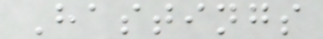Hastings
